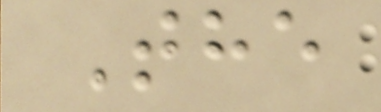The
